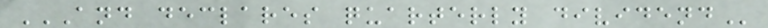AND DECLARES QUARTERLY DIVIDEND
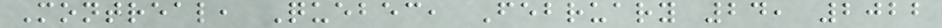Montreal, Quebec, February 24, 2022
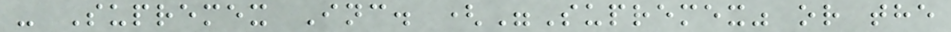- Supremex Inc. ("Supremex" or the
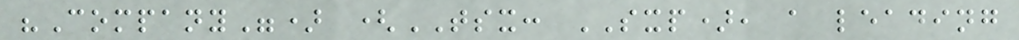"Company") (TSX: SXP), a leading
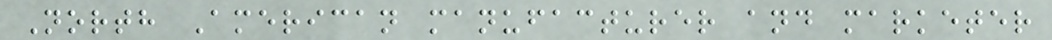North American manufacturer and marketer
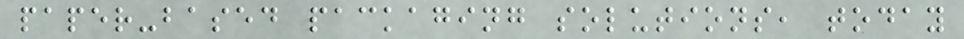paper-based packaging solutions, today
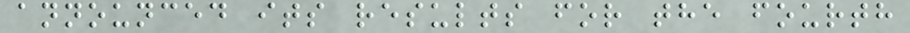announced its results for the fourth
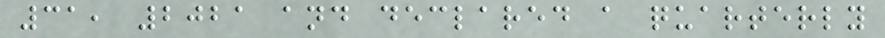31, 2021 and declared a quarterly
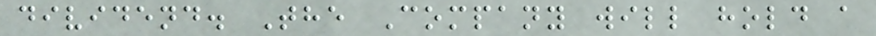dividend. The Company will hold a
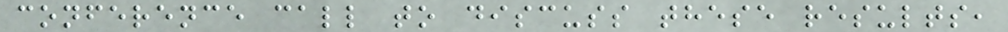conference call to discuss these results,
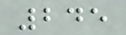245
